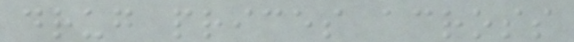drug prices across
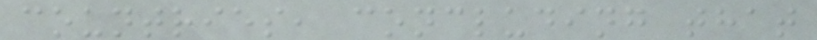countries, concluding that
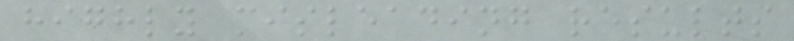highly misleading results
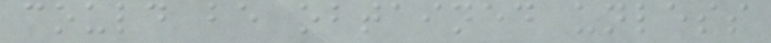could be obtained unless
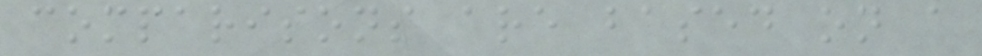comparisons are based on a
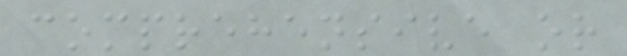comprehensive or
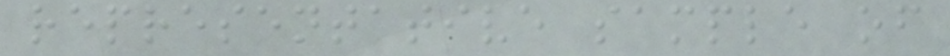representative sample of
